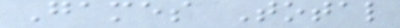Games Total
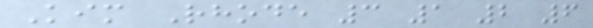Kim Rhode 3 1 2 6
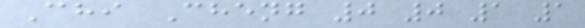Chi Cheng 0 0 1 1
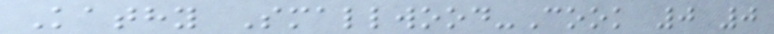Kathy Smallwood-Cook 0 0
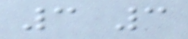3 3
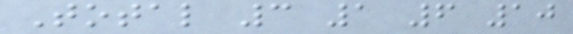Total 3 1 6 10
